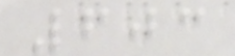603
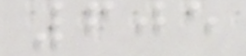605
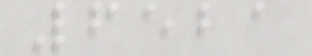6521
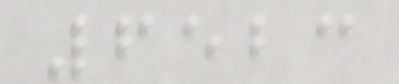6523
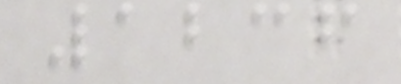1236
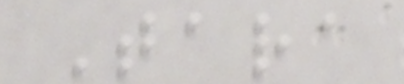Tara
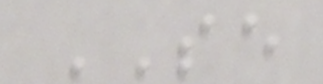SE
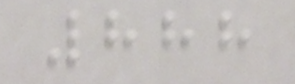888
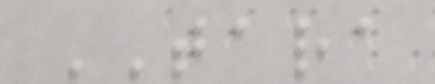TARA
